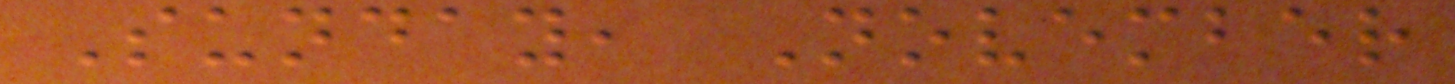Sunday, November
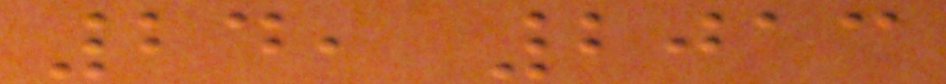24, 2013
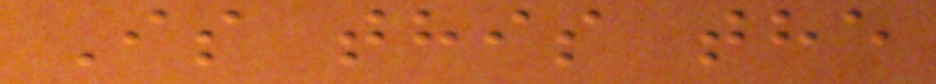Is this the
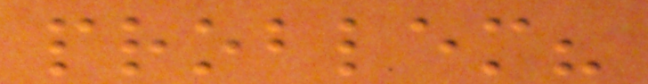problem?
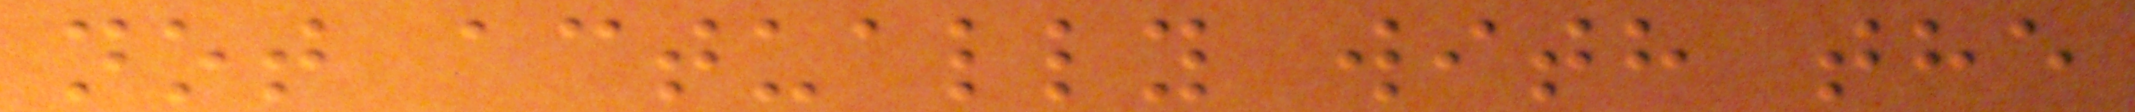not actually with the
